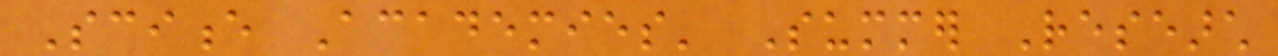Science Academies' Summer Research
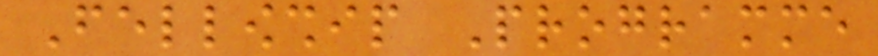Fellowship Programme
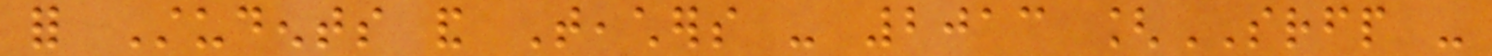for Students and Teachers - 2013 [SRFP -
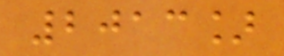2013]
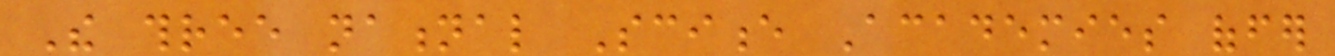The three national Science Academies offer
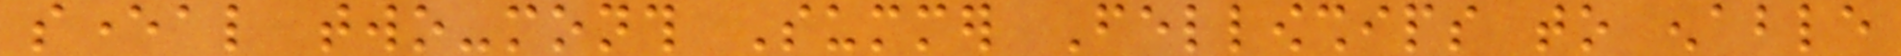several two-month Summer Fellowships to enable
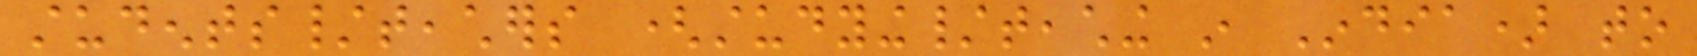students/teachers (studying/teaching in India) to
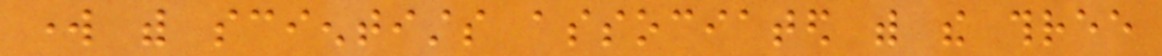work with scientists associated with the three
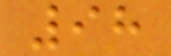98
